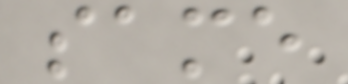same
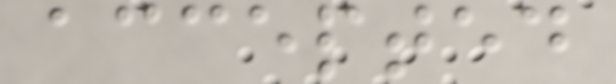accepted
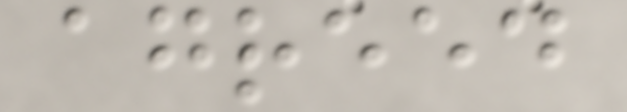agreed
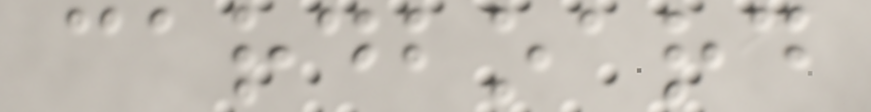cardboard
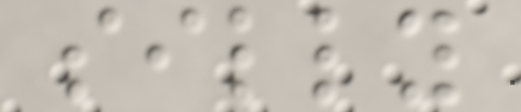silly
